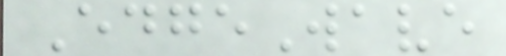EdgeWave
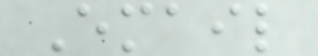Email
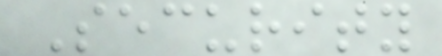Security
